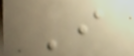I
